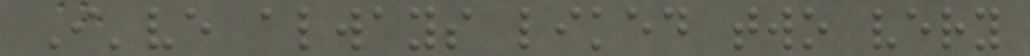I've always liked two very
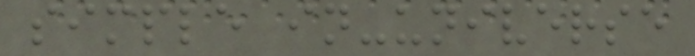simple in-universe
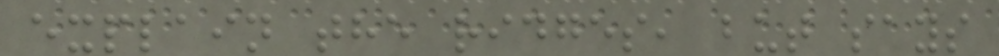explain the ridges, but says
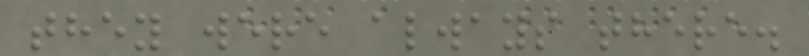they were always there.
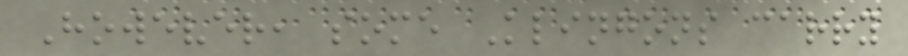However, some Klingons carry
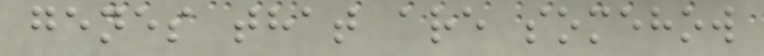genes that are somehow
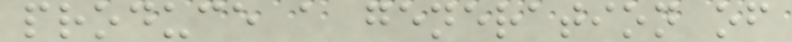produce a generation of
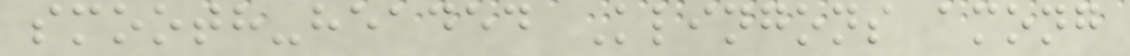smooth-headed Klingons among
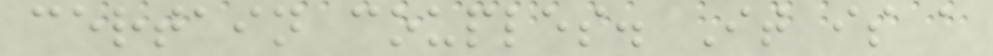certain couples. It is a
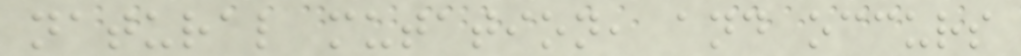natural mutation, and occurs
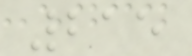215
